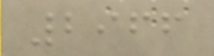2966
